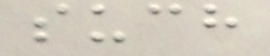such
